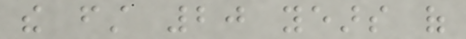the first 20 years of
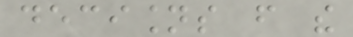decisions from the
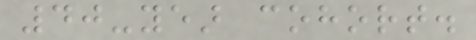40-year cohort.
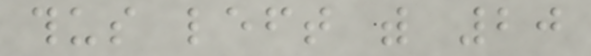thus left with 20
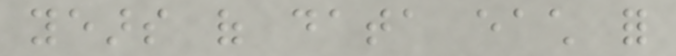years of data each for
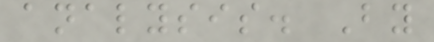analysis. By
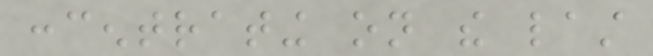concentrating on the last
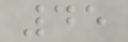45
